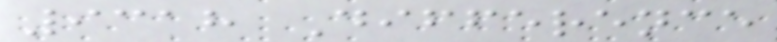9318 Difference
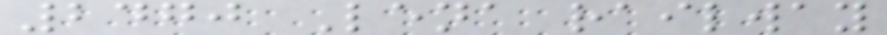2470 Lena railway
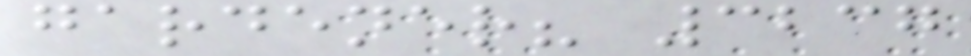gardener? 3237
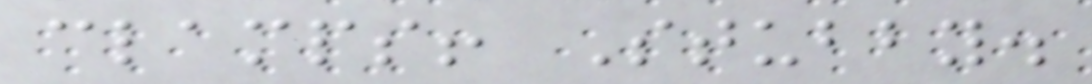clamps! Stubby.
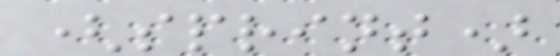(sprint)
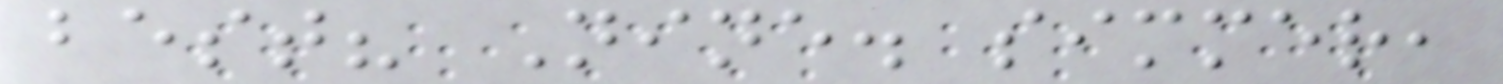best? Nine. simmer,
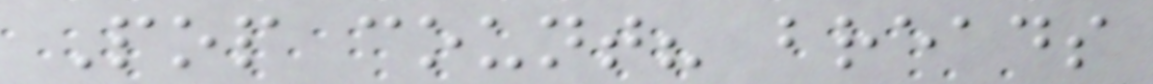Pop count? breads
